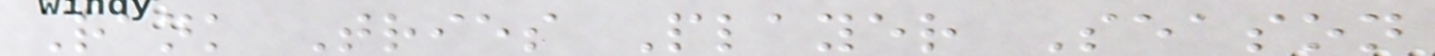Rank Tries Player Season
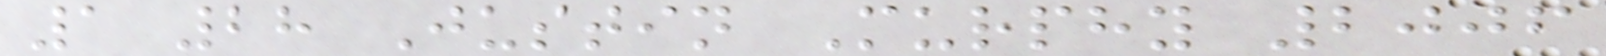1 28 Justin Murphy 2006
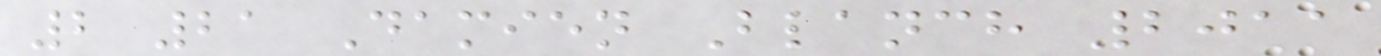2 21 Damien Blanch 2011
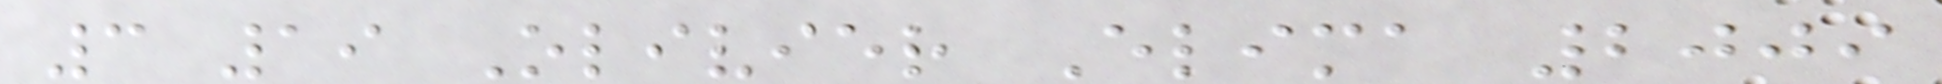3 19 Olivier Elima 2009
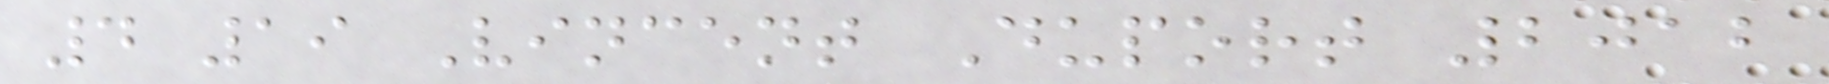4 19 Vincent Duport 2012
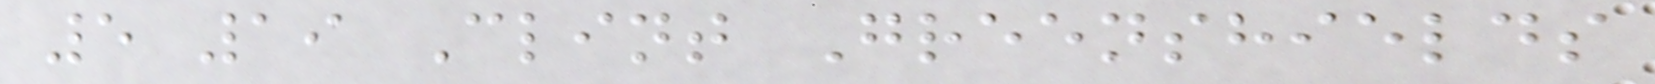5 19 Clint Greenshields
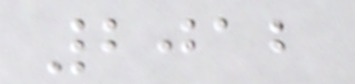2012
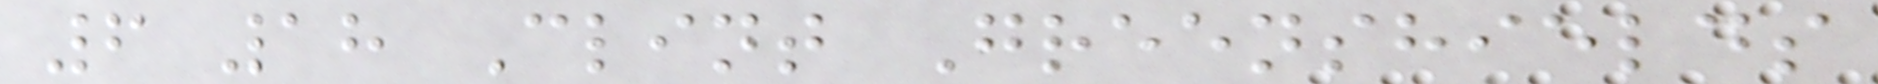6 18 Clint Greenshields
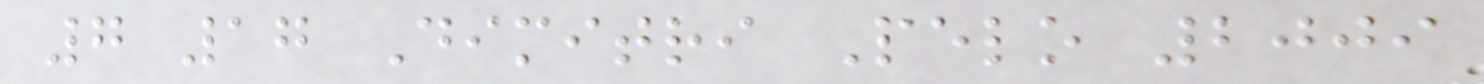7 17 Dimitri Pelo 2009
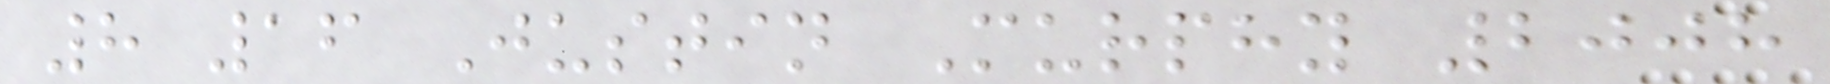8 16 Justin Murphy 2008
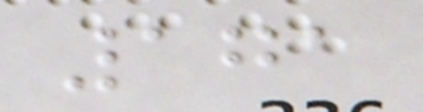171
